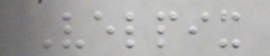Velpix
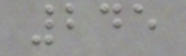245
